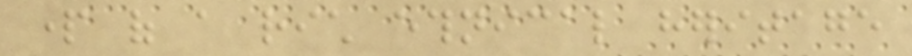part of a rich ethnical heritage
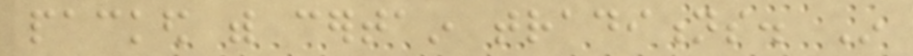packed with certain traditions. In
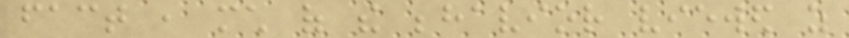fact , much of the behavior viewed as
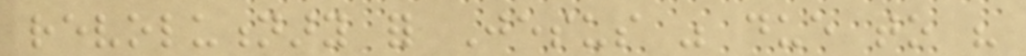revolutionary for Jesus was due to his
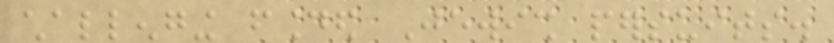challenging founded Jewish persuits.
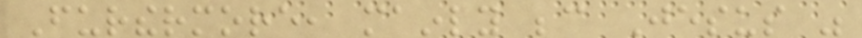Furthermore, mainly because Jesus was
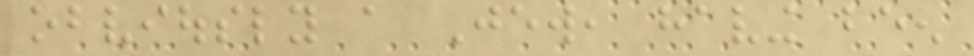obviously a Jew, having been
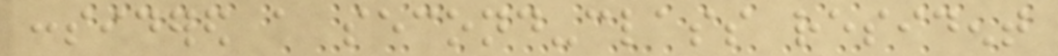considered a second-class resident
